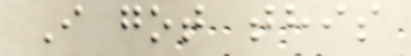I got this
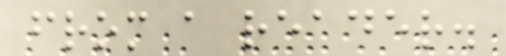from a reader.
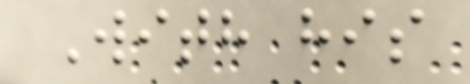With his
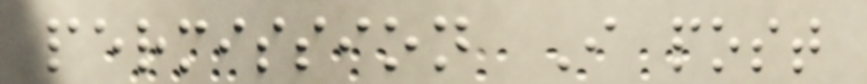permission I post
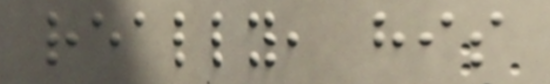really, his
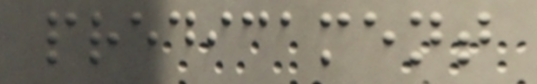predicament
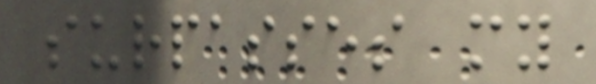surpasses my
